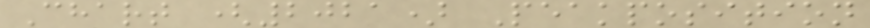Chart (2021) Peakposition
